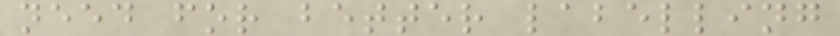need for better labelling
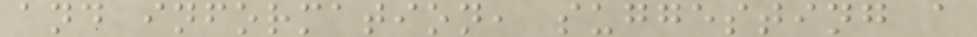and information, suggesting a
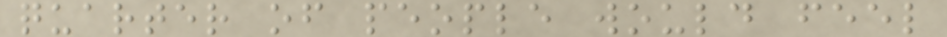quarter of people would feel
